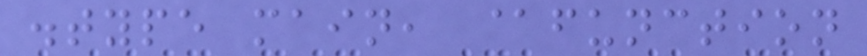.type main, @function
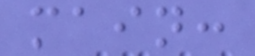main:
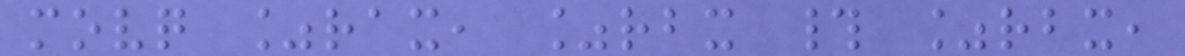movq %rax, %rbx # %rbx,
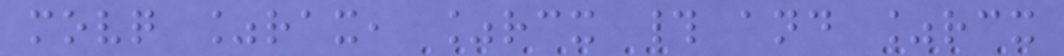movq %rax, %rcx # and %rcx
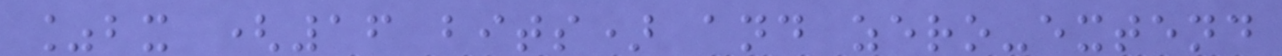%bx (16 bits) and zero-extend
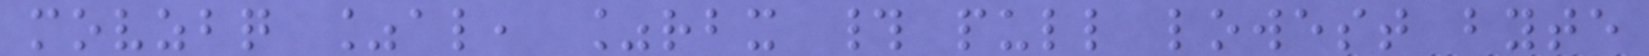movzbq %al, %rbx # pull lowest byte
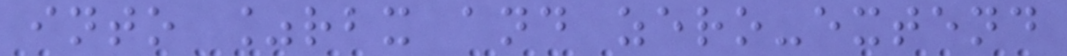into %rbx and zero-extend
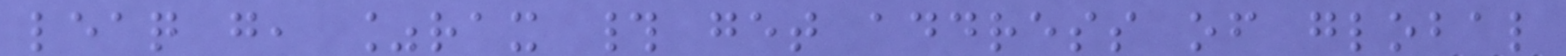leaq g, %rax # get address of global
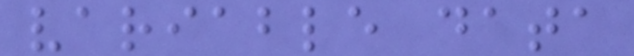variable data
